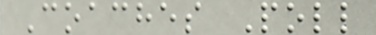Coaches Poll
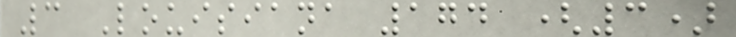3 Louisiana 174 (3)
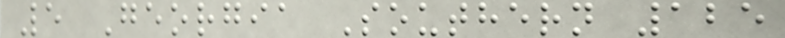5 Georgia Southern 125
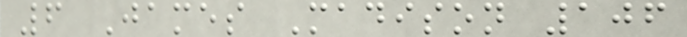6 James Madison 106
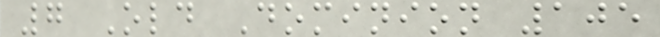7 Old Dominion 105
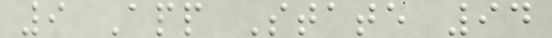9 App State 94
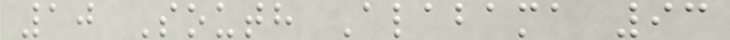10 South Alabama 93
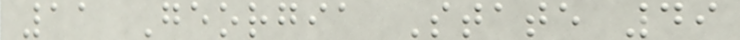11 Georgia State 49
